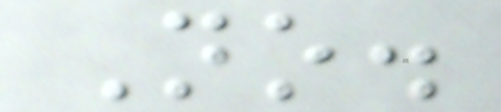No.
